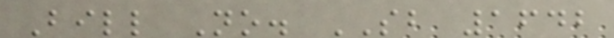Bill No. SB 1642
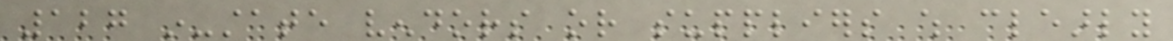127 in-state vendors or suppliers which clearly
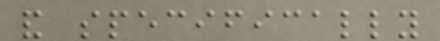and specifically
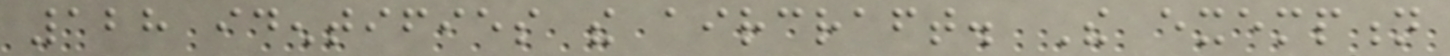128 identifies the aircraft. The exemption
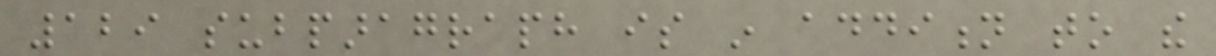129 subparagraph is in addition to the
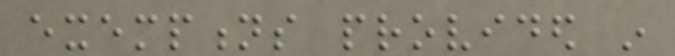exemptions provided in
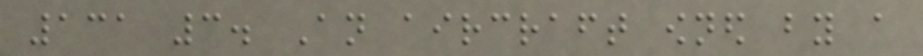131 3. An aircraft owned by a
